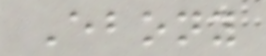Ebony
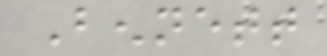Bennett
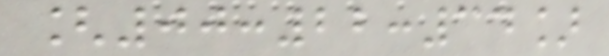[00:22:34]
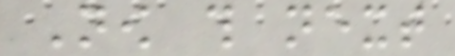Now this next
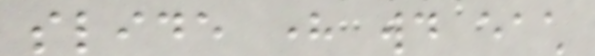slide here would each
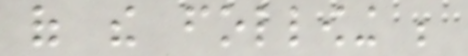of the following be
